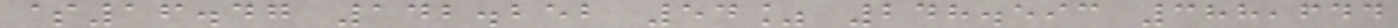$16.47 142.252 54% 248.593 388,644
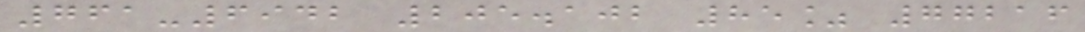761-6942 205.102 85% 77216
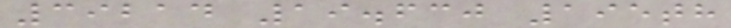39214 19.630 195th
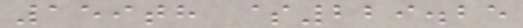159th $229.25
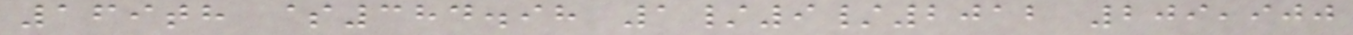169th $384.98 1/9/2012 209,900
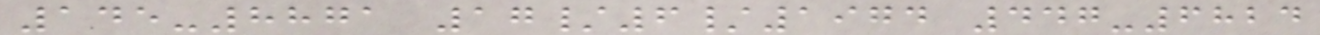145-8871 17/6/1974 447-6824
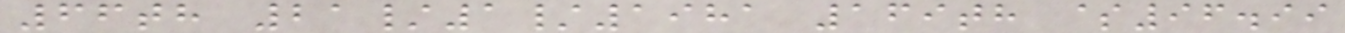66th 21/1/1981 169th $96.99
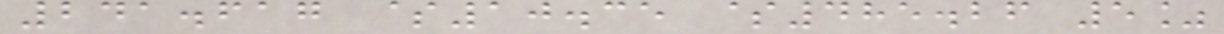241.617 $10.35 $485.26 5%
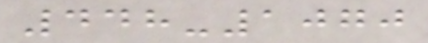448-1070
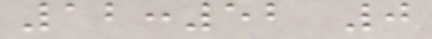12:52 0
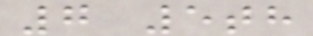7 5th
